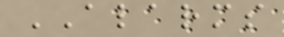ALARMS
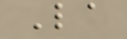La
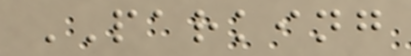PARKING
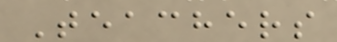Teachers
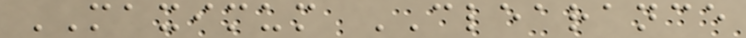MAXIMUM CLEARANCE
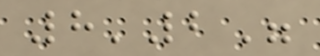8'2"
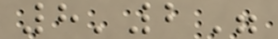8'2"
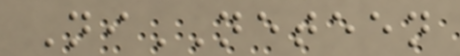NiNETEEN
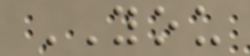YOU
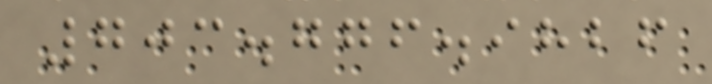703.776.9826
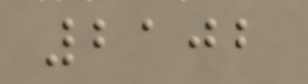2102
